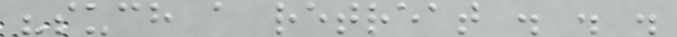"such a retreat . . .
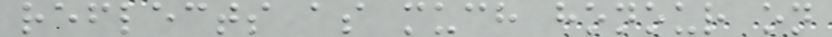reflects as much honour on
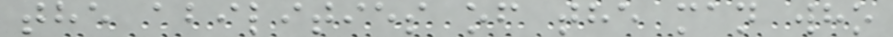the abilities of the man who
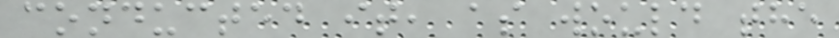conducted it, as would the
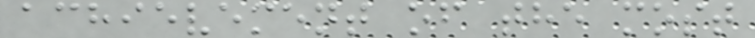achievement of the most
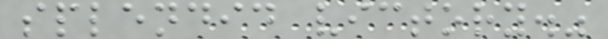splendid victory."
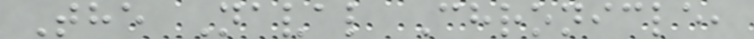The Naval Chronicle,
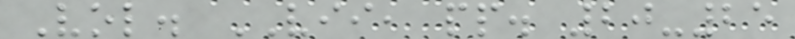Vol. VII, pp. 20-25
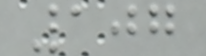107
